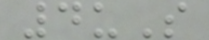4uS
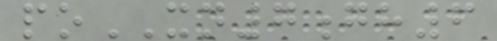poXN7gh6
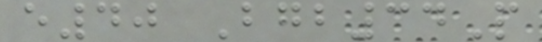e40 Bgb34P
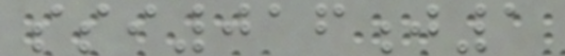ssi016j1
